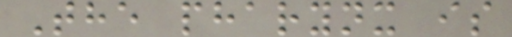The pharynx is
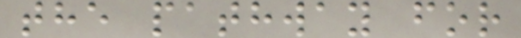the pathway for
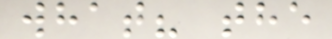what? the
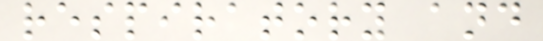respiratory and
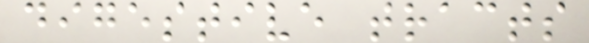digestive tracts
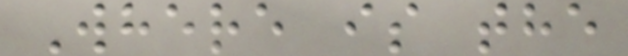Where is the
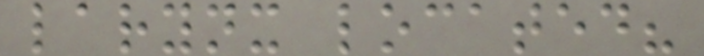larynx located?
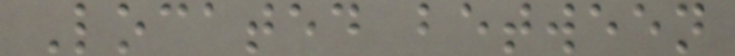Located between
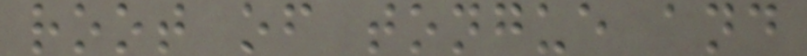root of tongue and
